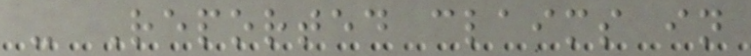- Reported claims in
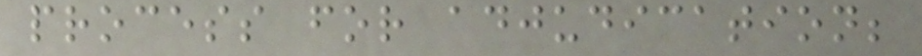process for adjudication;
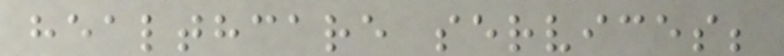healthcare services;
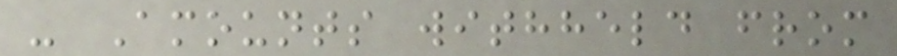- Amounts withheld from
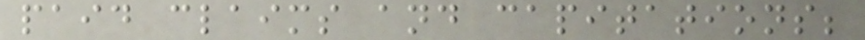paid claims and capitations;
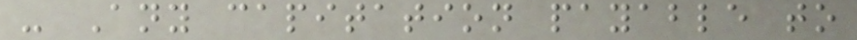- Any capitation payable to
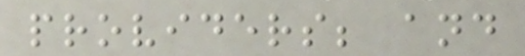providers; and
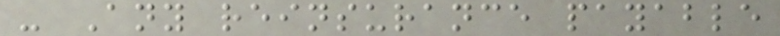- Any reinsurance payable
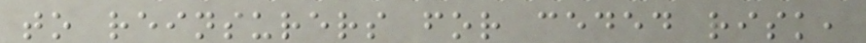to reinsurers for ceded risk,
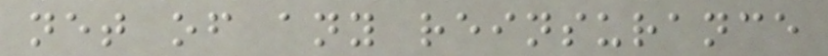net of any reinsurance
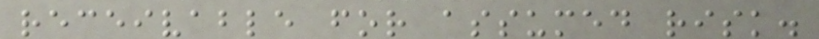receivable for assumed risk.
